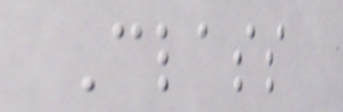Class
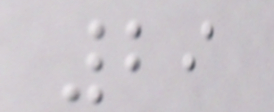29
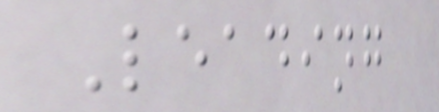Leading
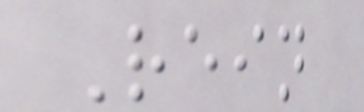Rein
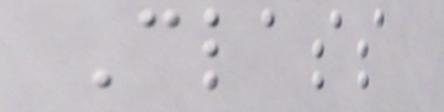Class
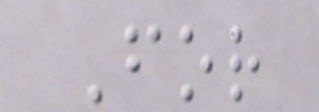For
